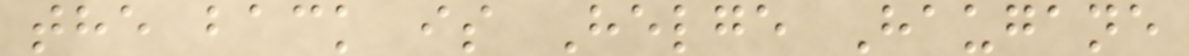the back is Helge Haugane
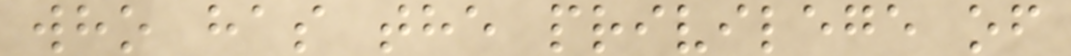who has the privilege of
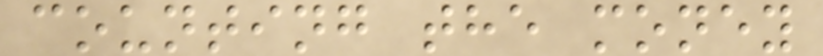counting the money
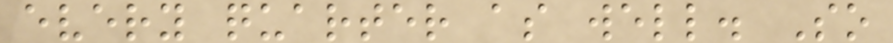every quarter as well. So
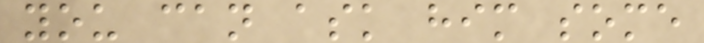you can ask him some
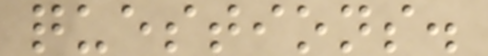questions.
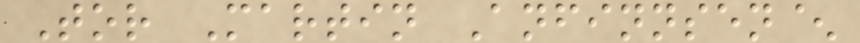Tor Martin Anfinnsen^
